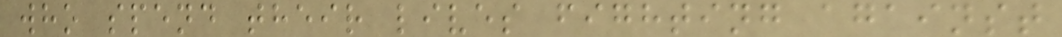who spend their lives fighting against
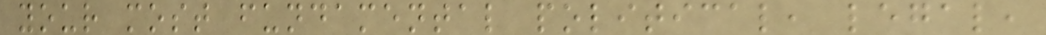your most fundamental political, legal,
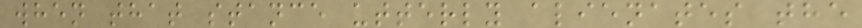when that stance utterly alienates the
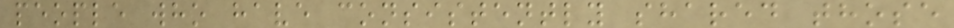people who have consistently shared those
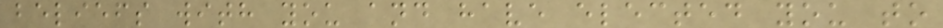beliefs with you and have elected you to
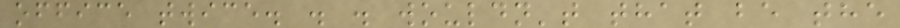office twice. . . wouldn't that be the
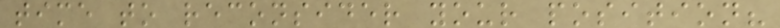time to reconsider your position?
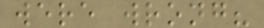were wrong?
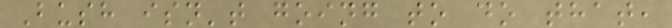Bush isn't going to do that,
